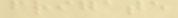frigate
